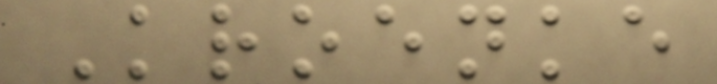Kroenke
